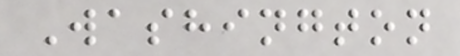Washington
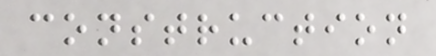construction
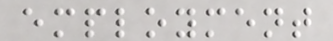employment
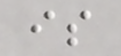is
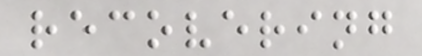recovering
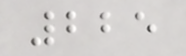225
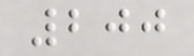200
